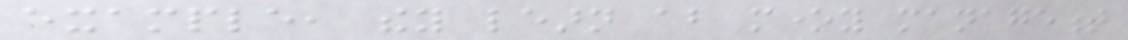example, they learn about money management
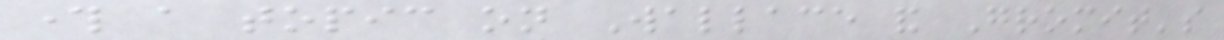through a topic on Wallace and Gromit's
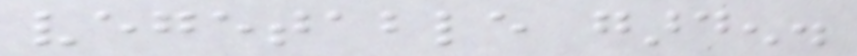vegetable garden.
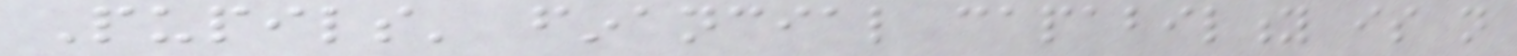Pupils' financial capability is not
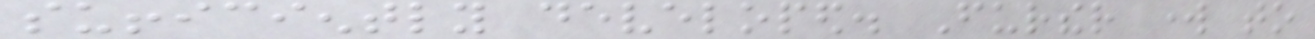sufficiently developed. Further work to
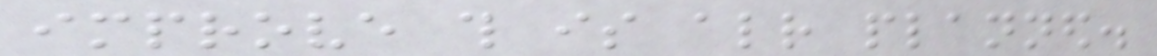improve this is already planned.
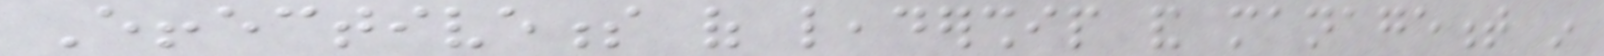Effectiveness of leadership and management in
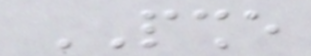PSHE
